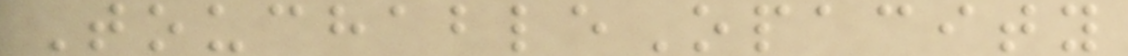TouchableOpacity
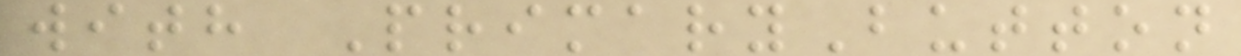with PrimaryButton
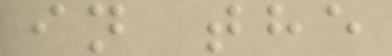in the
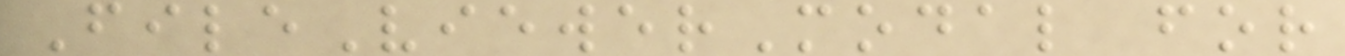FileViewerModal for
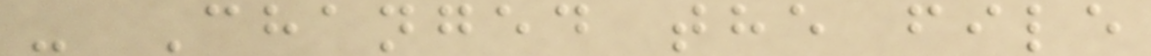- Changed the file
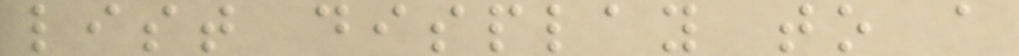list display to a
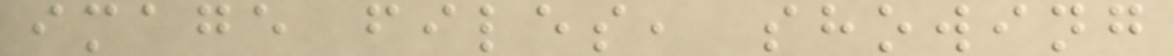image files, showing
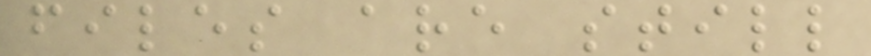files are still
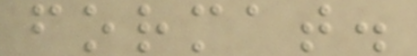format.
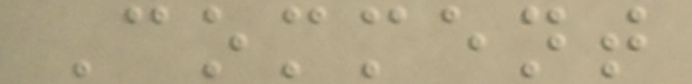Comment
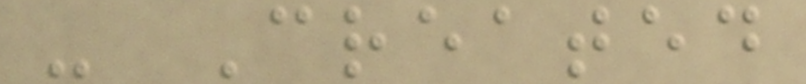- Created
